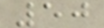50
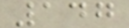147
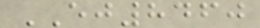EJ8460
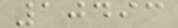10493
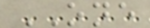ONE
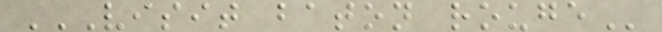VISIT BATON ROUGE
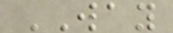WAY
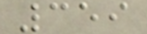359
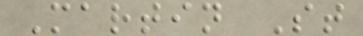Martin St
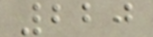220
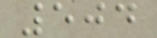504
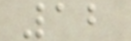12
